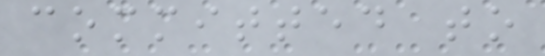committed to
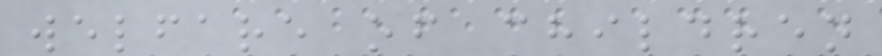welfare of children
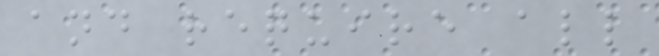and require all
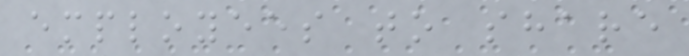employees to share
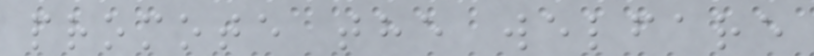promote the welfare
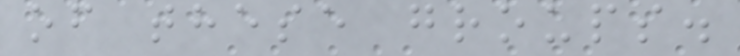of these groups.
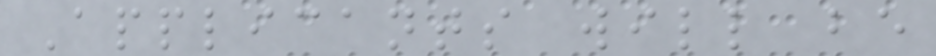Applicants will be
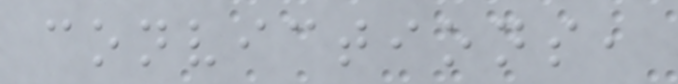convictions,
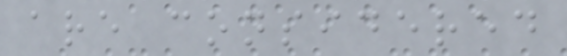are considered
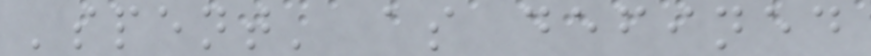'spent' as defined
